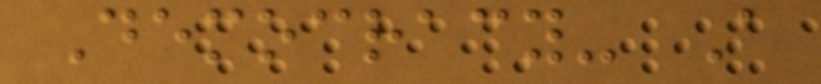Democracy- A
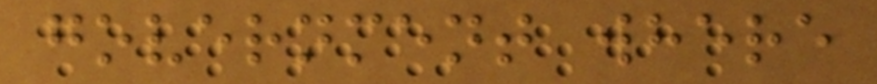government where
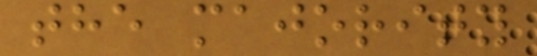the majority
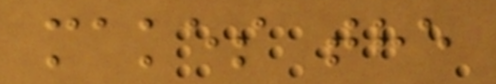makes the
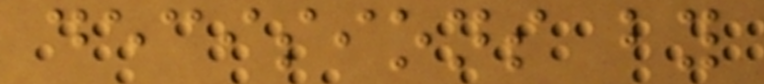decisions by
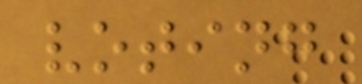voting
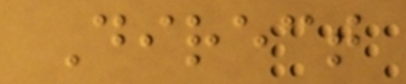Direct
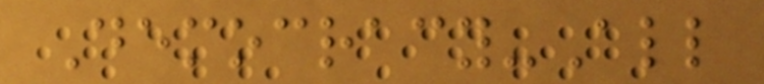Democracy-All
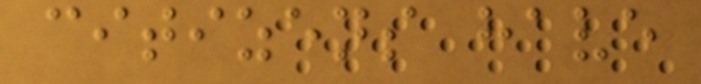citizens have
